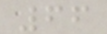66
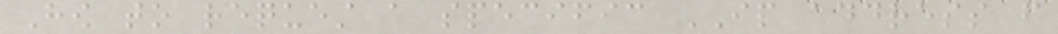How to request a specific IP address from
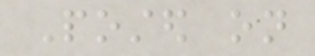Posted on
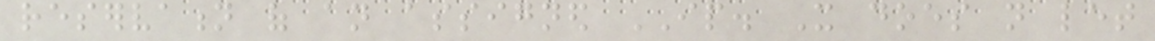reservation of an assigned IP. It does not let
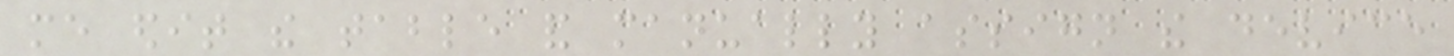me edit the table and manually assign the device
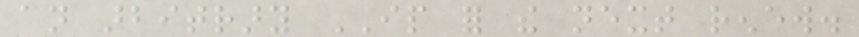an arbitrary IP for the next renew.
